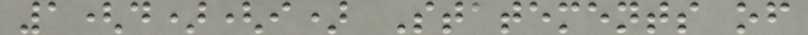1(d)(i) Statements of
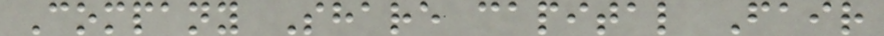Company Share capital Fair
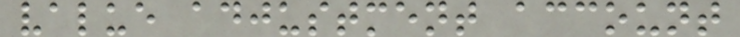value adjustment account
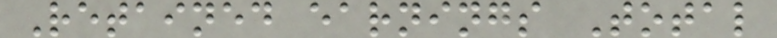Retained earnings Total
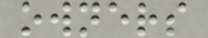owners
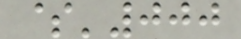$'000
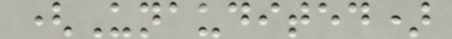(Unaudited)
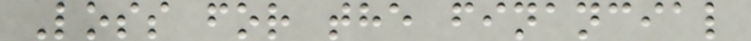Loss for the financial
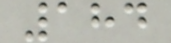184
